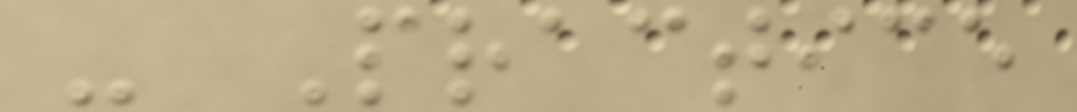- Practice
